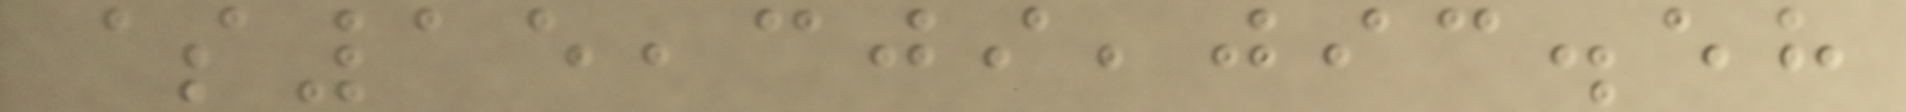$15,309,093.58
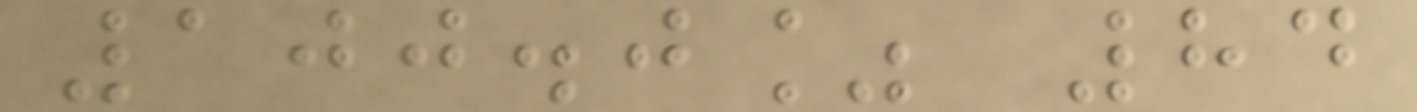100.0% 84
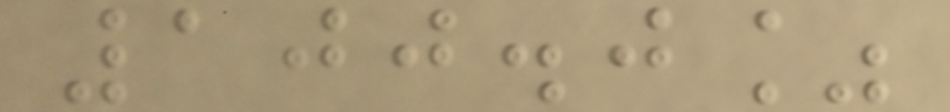100.0%
